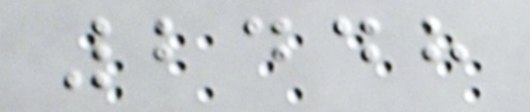2448
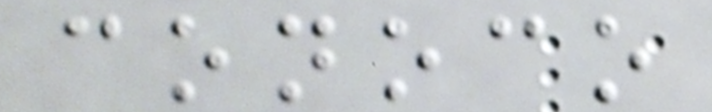conoco
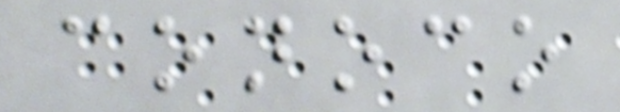conoco
